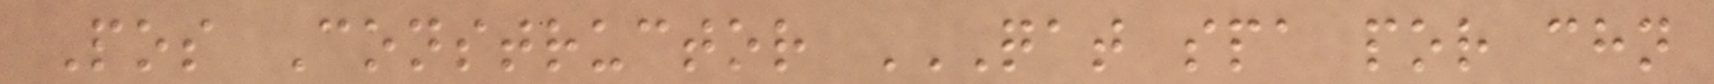Pos Constructor QAT SPA POR CHN
